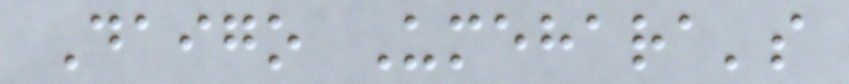Daigo Umehara's
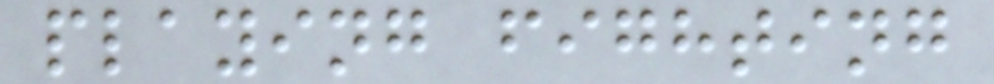playing fighting
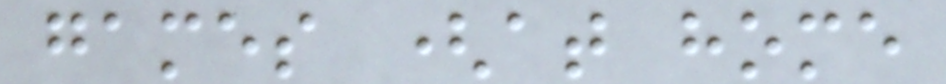games (at home
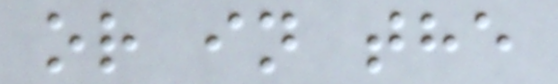or in the
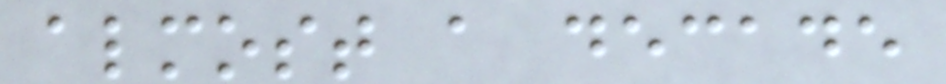almost a decade
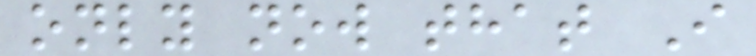only now that I
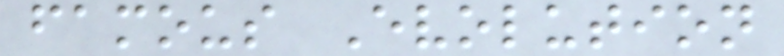famous Evolution
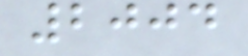2004
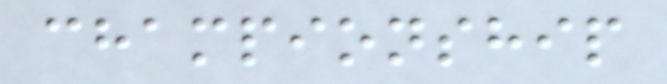championship
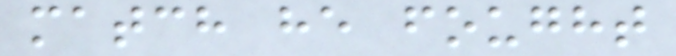match he fought
